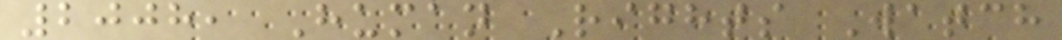2008, Human Rights Watch
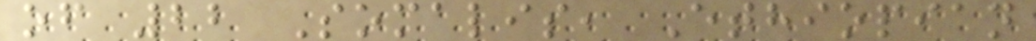of 22 Somalis, Ethiopian
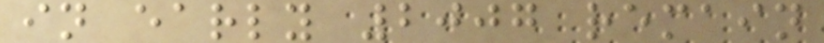in early 2007 remain
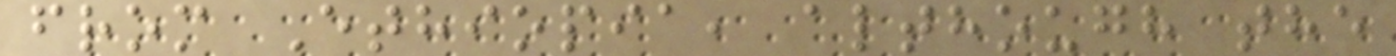from Ethiopia, although the
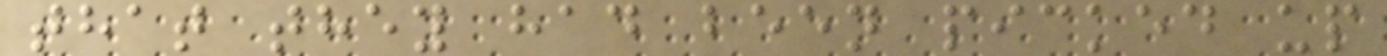that they had been picked up
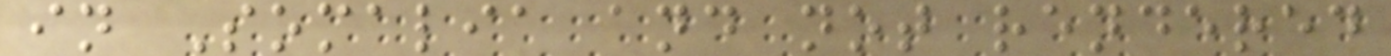in Somalia and not rendered
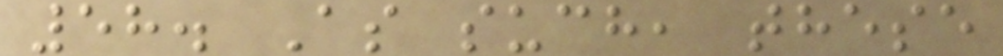58. As such, these
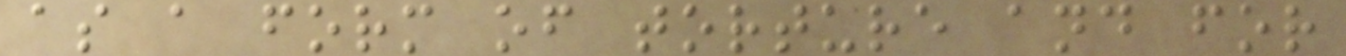as a form of torture and for
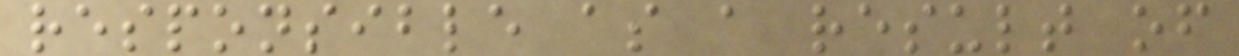responsible as a result of
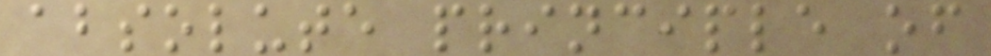absolute principle of
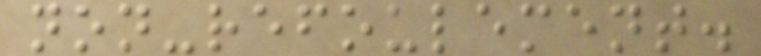non-refoulement.
